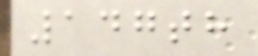147th
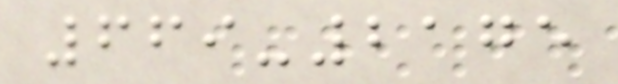669-2175
